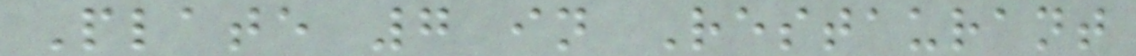Plate 7 in Restaurant
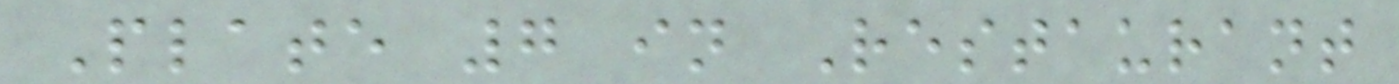Plate 7 in Restaurant
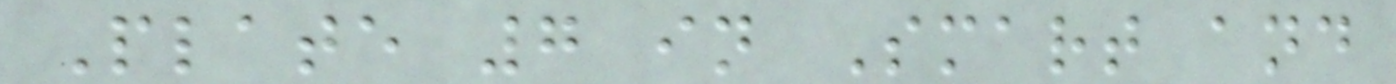Plate 7 in Smart and
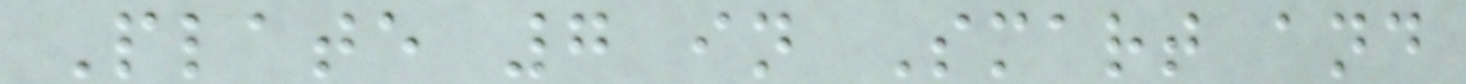Plate 7 in Smart and
